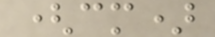(cm)
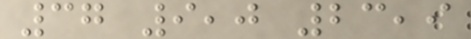37 9,0 23,9
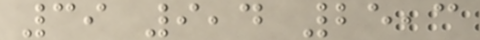39 9,4 25,3
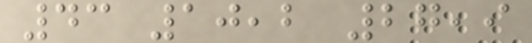43 10,2 27,9
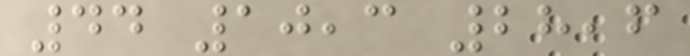44 10,3 28,6
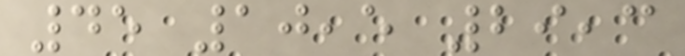45 10,5 29,3
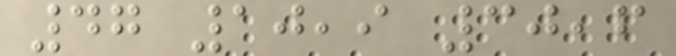47 10,9 30,6
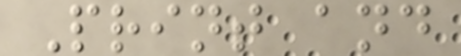Print and
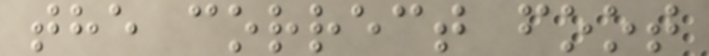the correct foot
